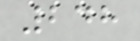248
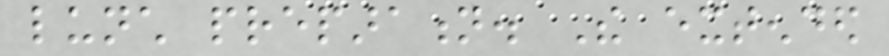lunch preparation. The extended
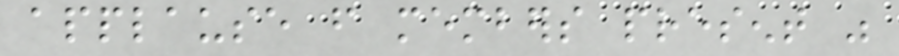applause from members present was
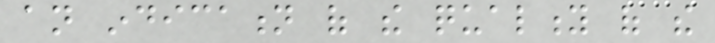an indication of the quality of the
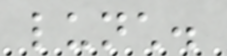lunch.
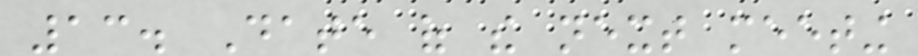13. Date of the next meeting
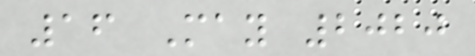16 May 2020
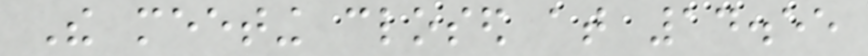The meeting closed at 14.55
